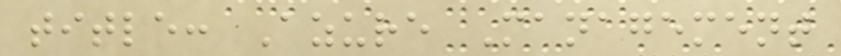title: Azure Management
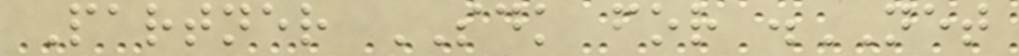Partner SDK for .NET
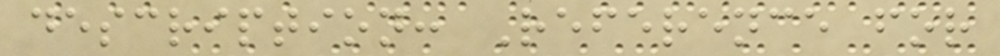description: Reference for
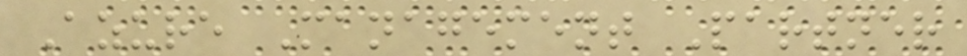Azure Management Partner
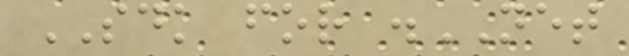SDK for .NET
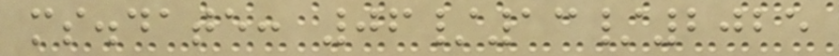ms.date: 06/13/2025
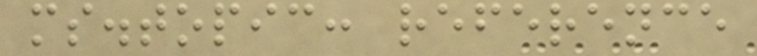ms.topic: reference
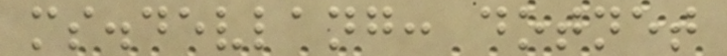ms.devlang: dotnet
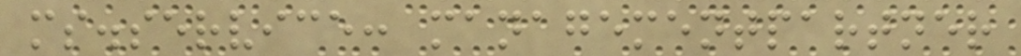ms.service: managementpartner
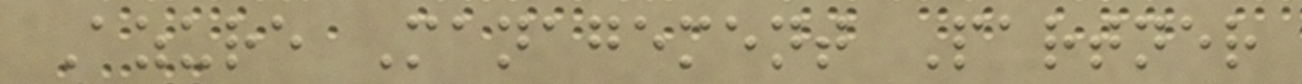Azure Management Partner
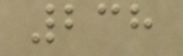238
